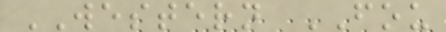WESTERN FOU
